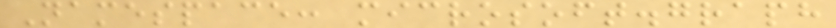Namespace: microsoft.graph
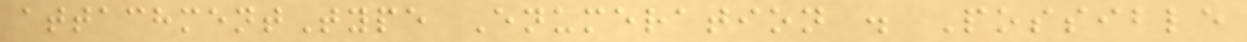attachmentType Enumeration . Possible
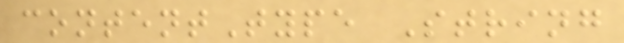contentType String
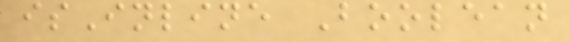isInline Boolean
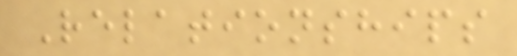Relationships
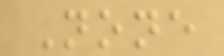None
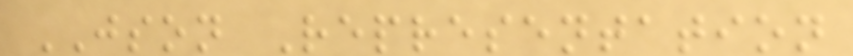JSON Representation
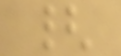{
